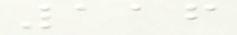116
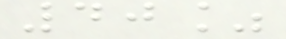40%
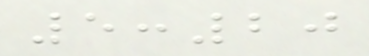5:20
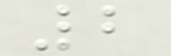2
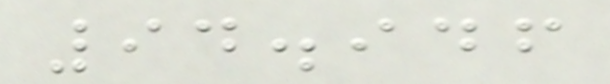94.946
